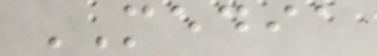MEDIA
